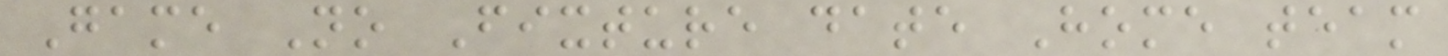Game No Fixture date Home team
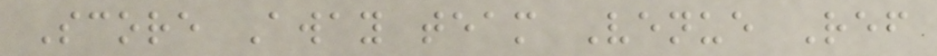Score Away team Venue Ref
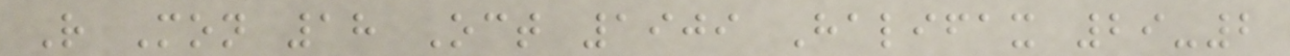R Mon 18 Oct 1909 Halifax 29-2
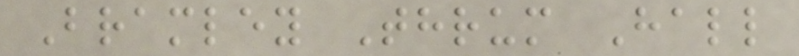Bramley Thrum Hall
